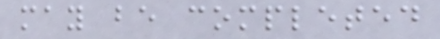may be completed
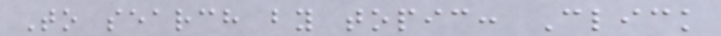To search by topic: Click
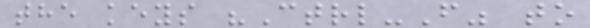the keys "Ctrl-F" to
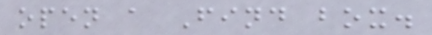open a Find box.
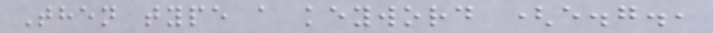Then type a keyword (e.g.,
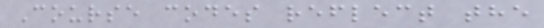Course codes reflect the
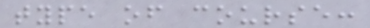type of course:
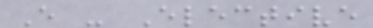E - Elective
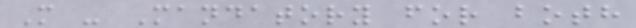M - Mandatory for both
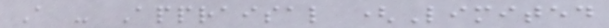A - Appraisal (Limited
